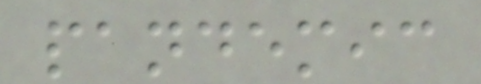pandemic
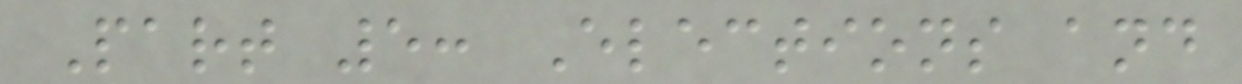Part 5: Elections and
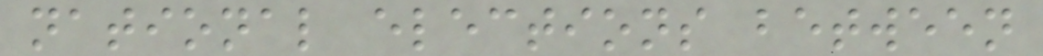national elections between
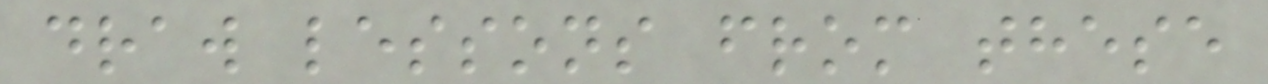draw lessons from these
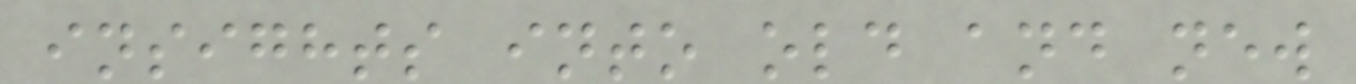insights into old and new
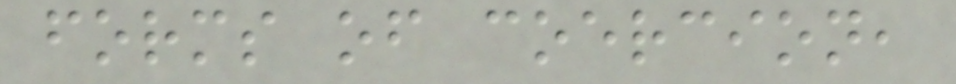forms of coercion,
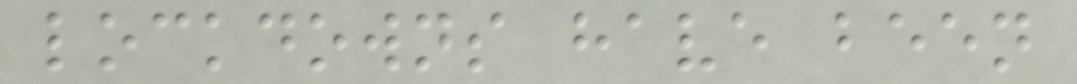lockdowns have been
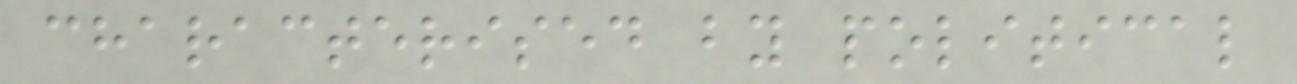characterised by political
